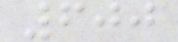600
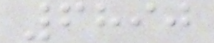6890
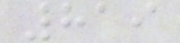819
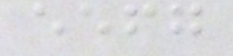eefg
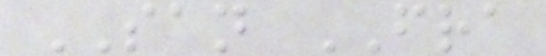SAN FRA
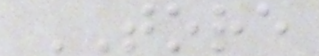TORE
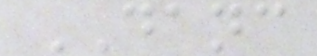DANC
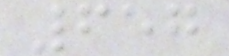657
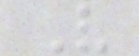V
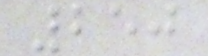250
